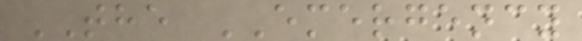THE EMERGENCY
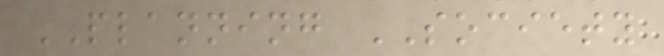PLANNING SOCIETY
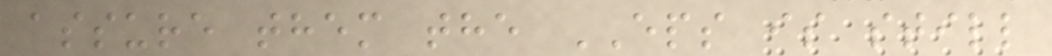assure them the EPS is still
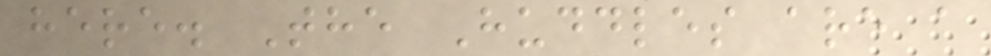here. The Huddles are a
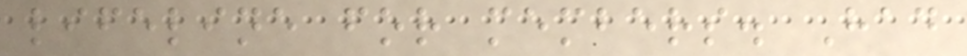lifeline for members. Had
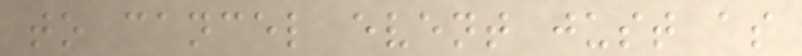to cancel event just as
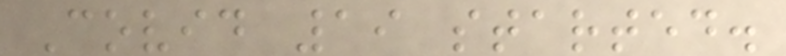Covid 19 started.
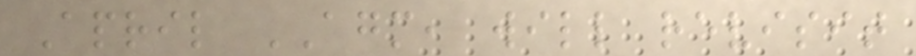April AGM, will revisit
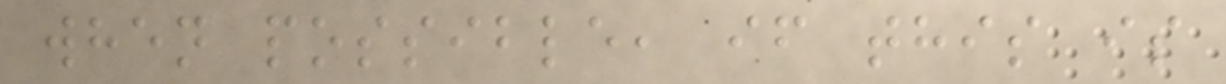when possible, if this is
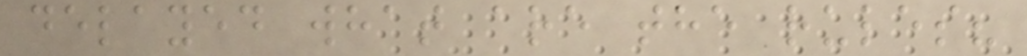delayed what are the rules?
